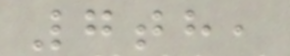7th,
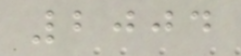2004
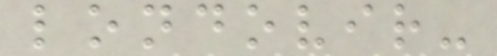londovir-
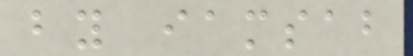by iamsab
